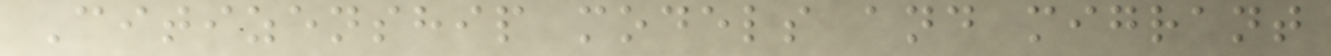Citizenship models and migrant
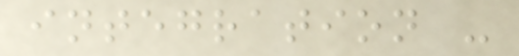integration -
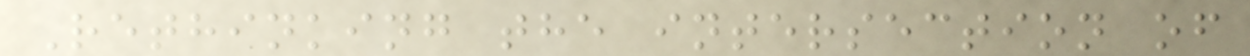Rethinking the intersection of
